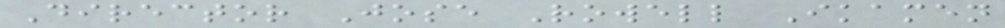Director Jose Rowell Ikamen
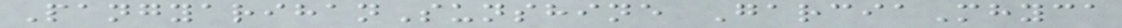PangyarihanSunshine GarciaMhyca
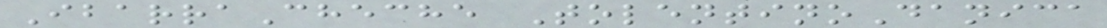IbarraCheche TolentinoDanica
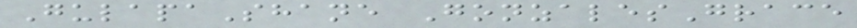GulapaShane GonzalesGrace
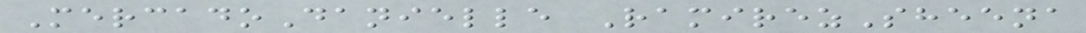MercadoDanielle RamirezSheena
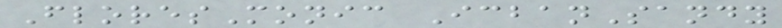FloresMonic IcbanSandy
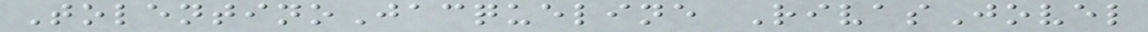TolentinoJacqueline RivasJovel
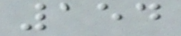154
